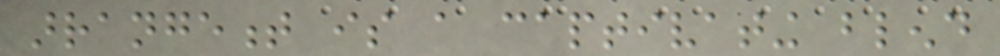arrangement is a captivating blend
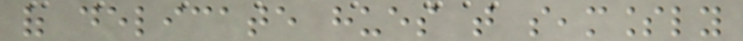of delicate hues that seamlessly
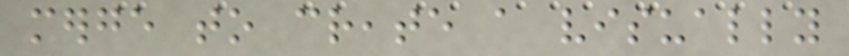merge to create a visually
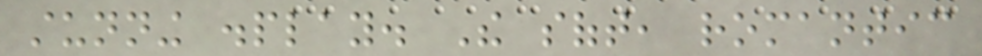stunning display. The soft, romantic
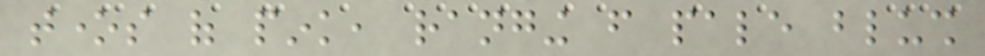tones of pink, ranging from pale blush
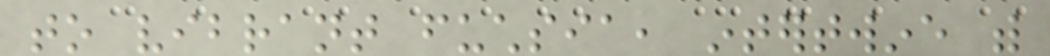to vibrant fuchsia, intertwine with
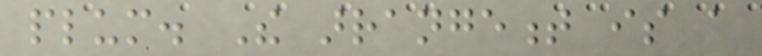plum. The arrangement is a
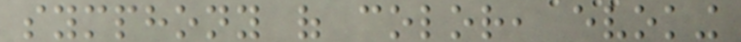symphony of color, evoking
